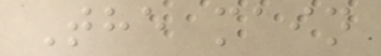The main
